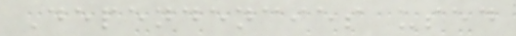Dependencies used
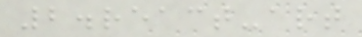2.react-art
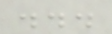...
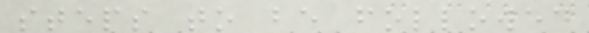steps to be followed
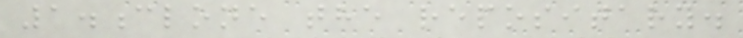1.clone the repositary.
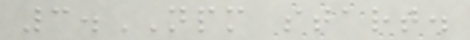3.NPM start.
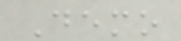Demo
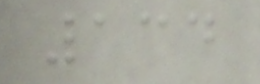134
